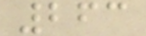263
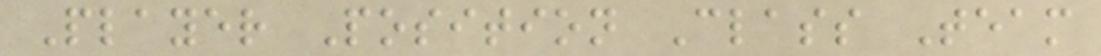Player Position Class Team
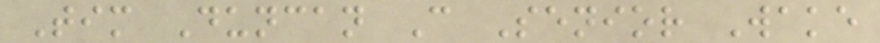Tim Duncan C Senior Wake
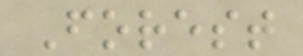Forest
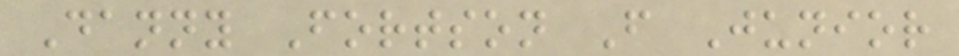Danny Fortson F Junior
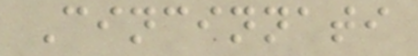Cincinnati
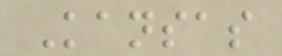Kansas
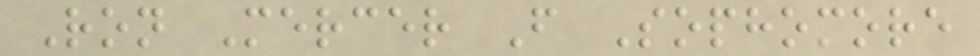Ron Mercer F Sophomore
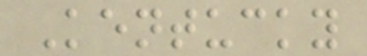Kentucky
